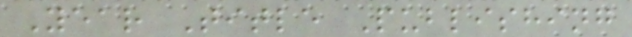Year Title Publishing
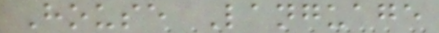House Language
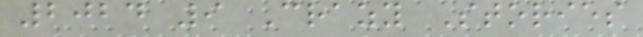2024 9 Crazy Stories
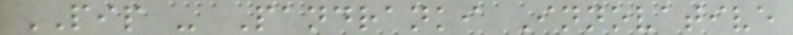PIP - Pandranki Innovative
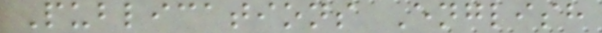Publications English
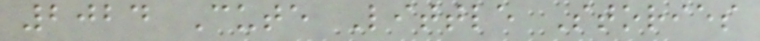2024 Cute Little Stories
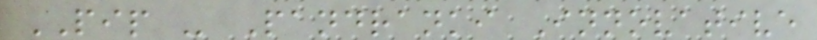PIP - Pandranki Innovative
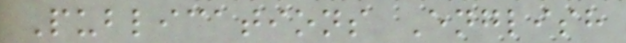Publications English
